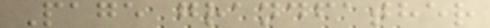Page grandfather
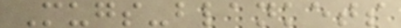Mugs-blankets
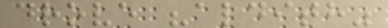drove "aldith"
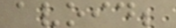avoid;
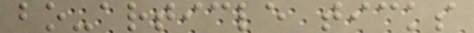bo-article ticks
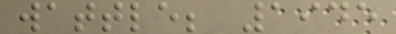wattle; 1945
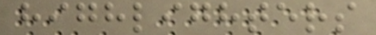highlighters
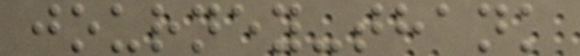journey-thank
